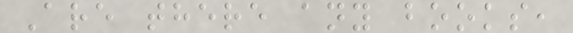Are there any books,
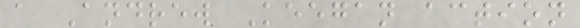a Andrew Keegan action
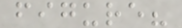figure?
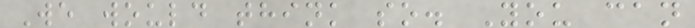We would think so. You can
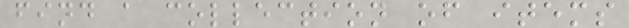find a collection of items
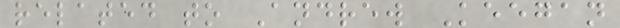related to Andrew Keegan
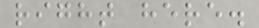right here.
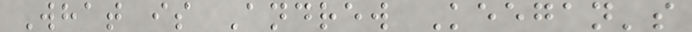What is Andrew Keegan's
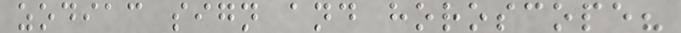zodiac sign and horoscope?
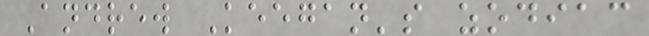Andrew Keegan's zodiac
